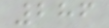286
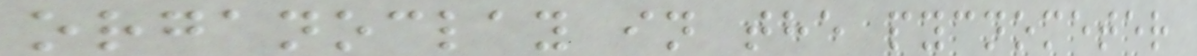organoclay in the pycnometer
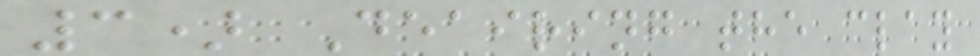3) Deairing the clay
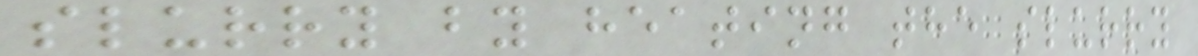slurry by heating the slurry
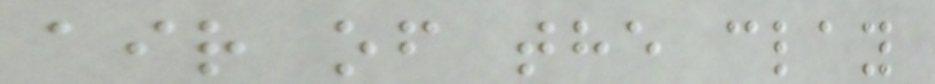air of the clay
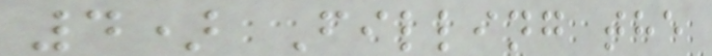4) Filling the
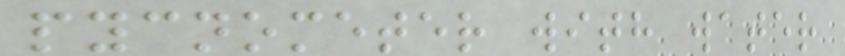pycnometer with water
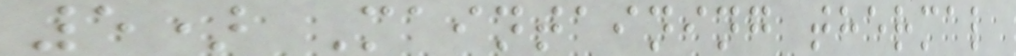5) Maintaining thermal
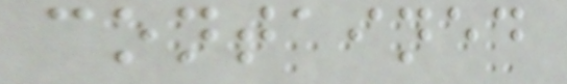contained
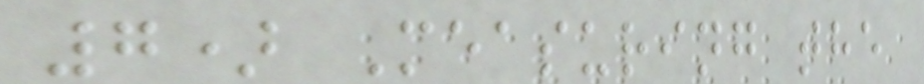7) Measuring the
